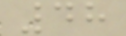48
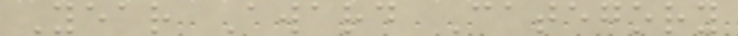Year Award Category
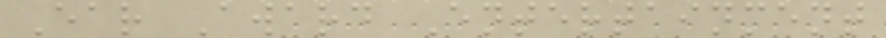Ear Award Entertainment
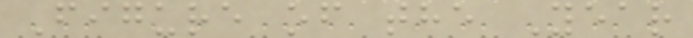Figure of the Year
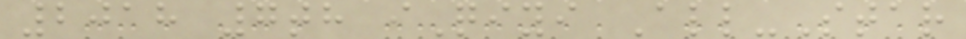2018 7th iQiyi All-Star
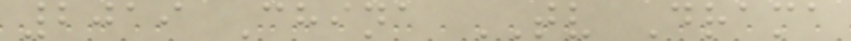2019 China TV Drama
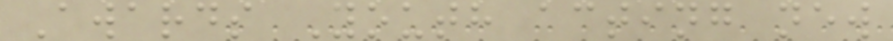Awards Youth acting new
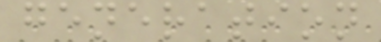generation
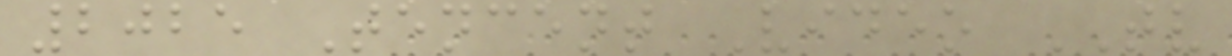2025 Tencent Video TV
